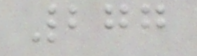277
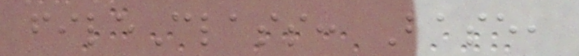fileClass: Base,
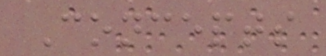Concepts
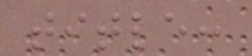title:
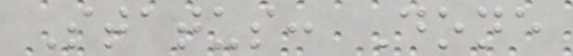Status: Done
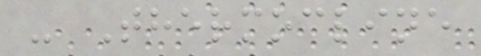- Thermocline
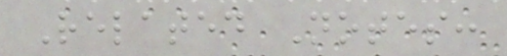Related Notes:
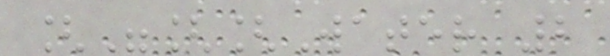["[[Water 2
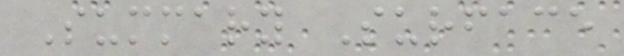Summary Surface
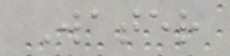Water
